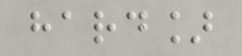hard]
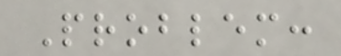Problem:
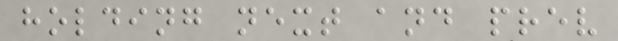holding next and prev
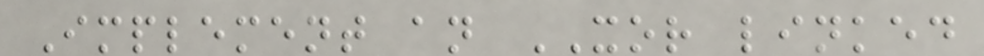Implement an XOR linked
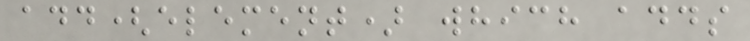add(element) which adds
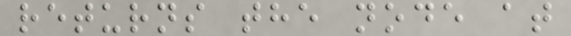returns the node at
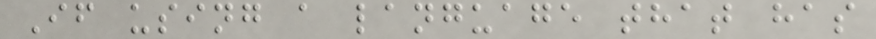If using a language that has
